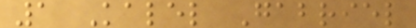1 Kalel Gabriel
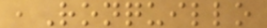,Ronquillo
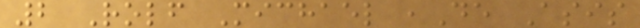2 Rolf Michael ,De Asis
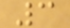3
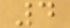4
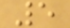5
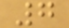7
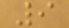9
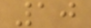10
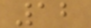12
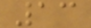13
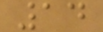14
